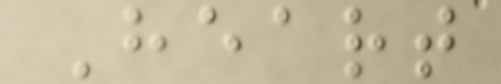Heart
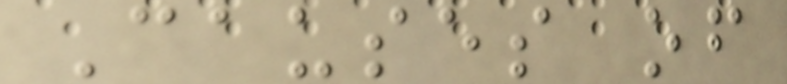Causes of
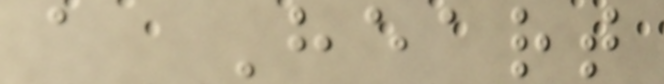a Heart
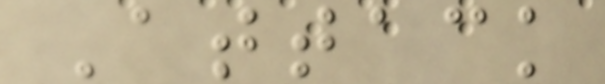Attack
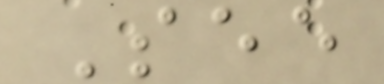See
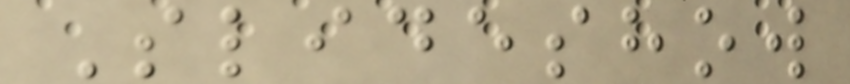Slideshow
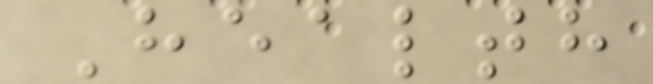Health
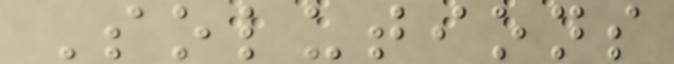Solutions
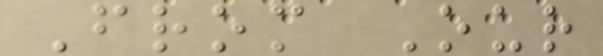From Our
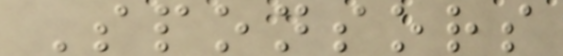Sponsors
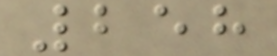258
